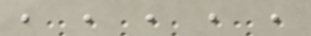, , , , ,
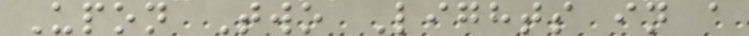Upon Two Lights in a
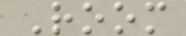Room
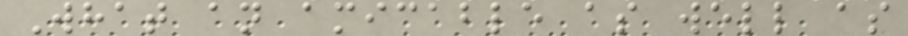What an amicable as well as
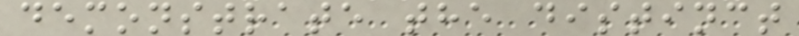demonstrate the distinct
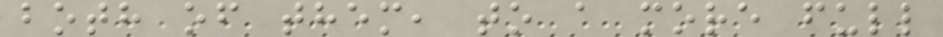both of them, to a more full
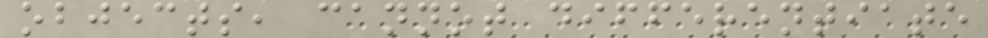objects, cannot differentiate
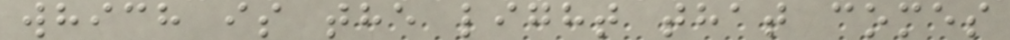which is the light that comes
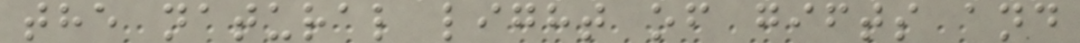the natural light of gifts and
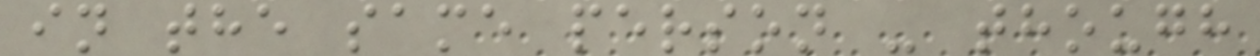in the same person - though
